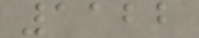1122
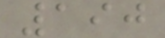190
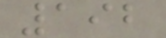192
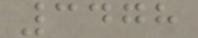3478
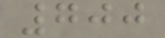700
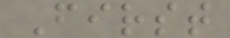First
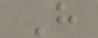H
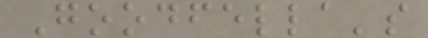Goodfella's
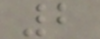2
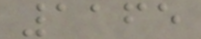1165
